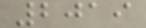2019
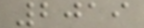2019
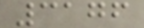3176
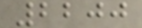2200
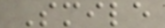Smile
